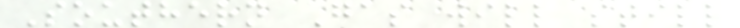Southern Gas will still
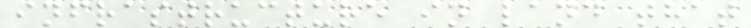infrastructure in land that
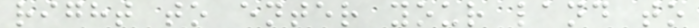right to enter your land to
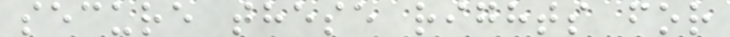secure these rights for
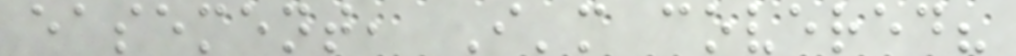easement, I'm covered?
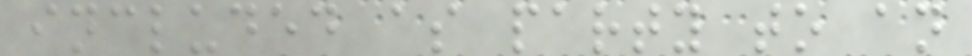included as party to an
